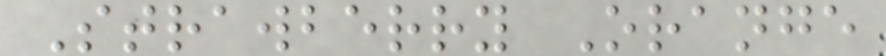Strawberry Orange
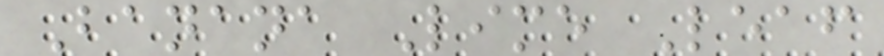Banana Lime Leaf
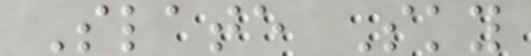Slate Sky
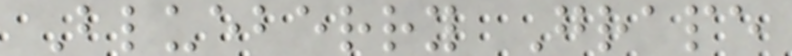Blueberry Grape
